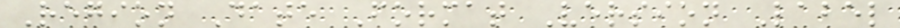Region Date Format Version Label
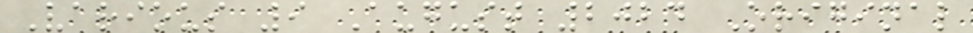Various 9 August 2024 Original
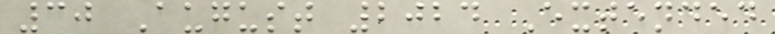30 August 2024 Extended
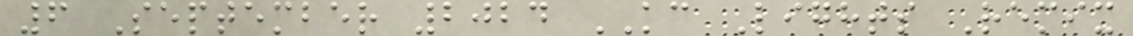6 September 2024 KC Lights Remix
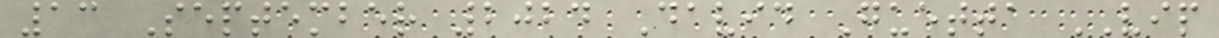13 September 2024 David Guetta VIP
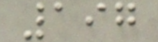197
